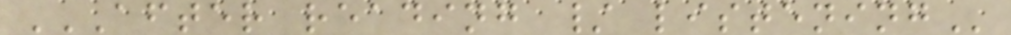AFTER READING / LISTENING
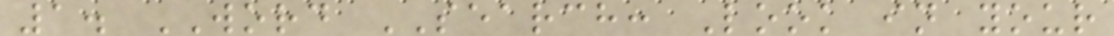1. WORD SEARCH: Look in your
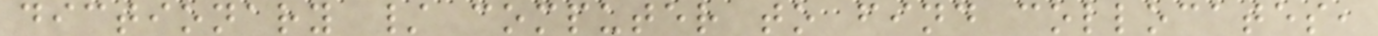dictionary / computer to find collocates,
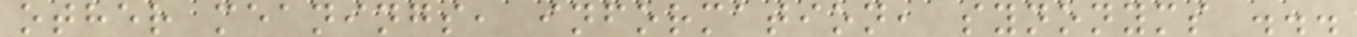other meanings, information, synonyms ...
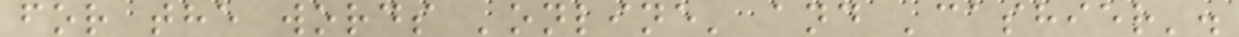for the words 'online' and 'cashier'.
